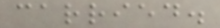carried.
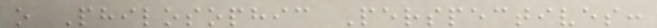o Philosophic Perspectives:
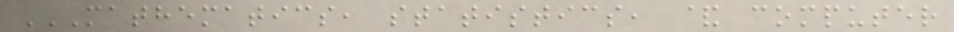MATHEMATICS, STATISTICS, & COMPUTER
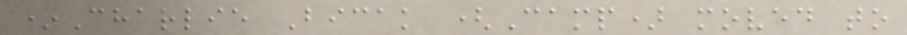*Charlie Bicak (Camp) moved to
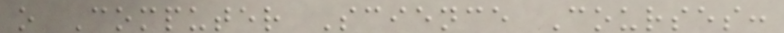o Computer Science Courses:
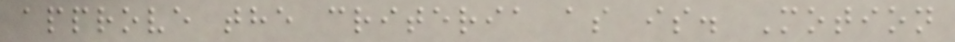approve the criteria as is. Motion
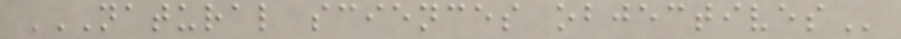NATURAL SCIENCES OBJECTIVES
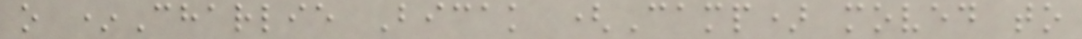o *Charlie Bicak (Camp) moved to
